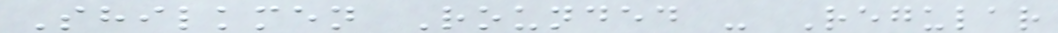Shilkmen Rounded - Regular
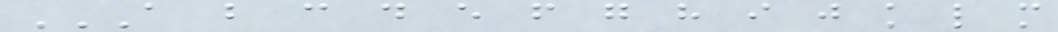A B C D E F G H I J K L M
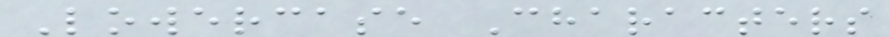Lowercase Characters
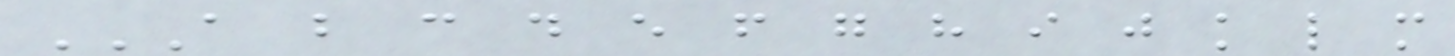A B C D E F G H I J K L M
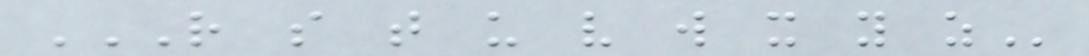R S T U V W X Y Z
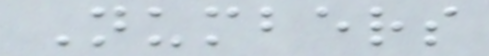Numbers
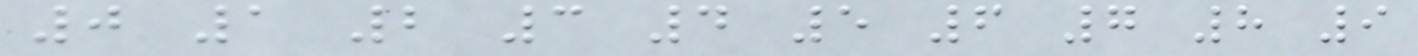0 1 2 3 4 5 6 7 8 9
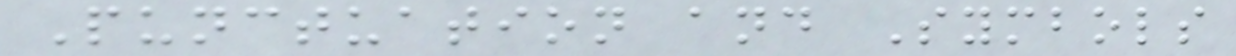Punctuation and Symbols
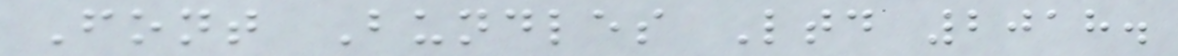Font Bundles Ltd 2018.
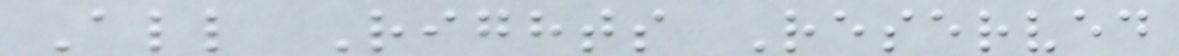All Rights Reserved
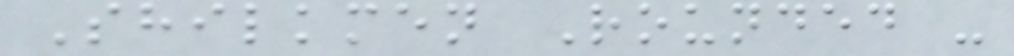Shilkmen Rounded -
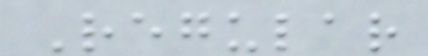Regular
